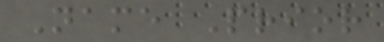Name Prior
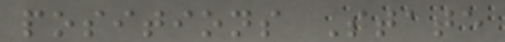positions State
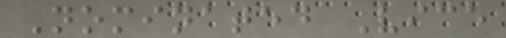Nominated Vice
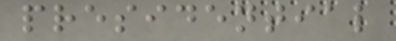presidential
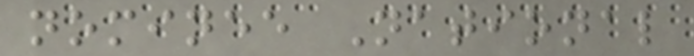nominee National
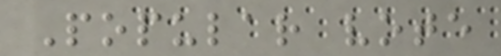Popular vote
